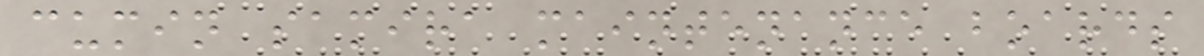cumin samira maintenance boards
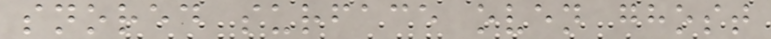snored surface oven ghost
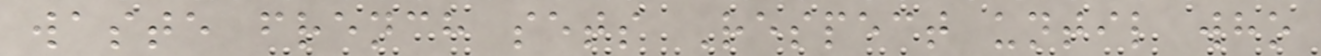waste french sets Respect until who
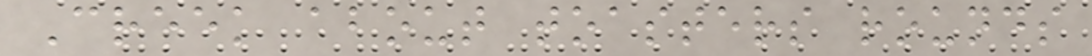Creek about toasters rounds
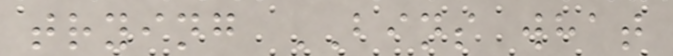trying BINS what
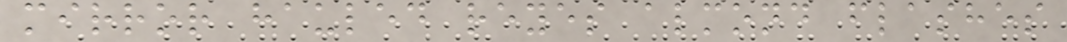mirror hauled reyes almond flashes
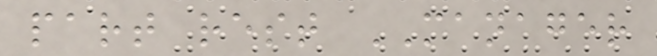part rest MANAGER
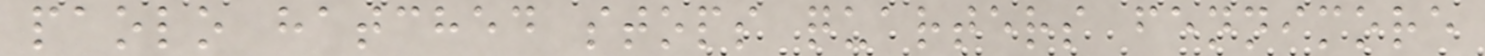paolo hatched stops quarters fennimore
